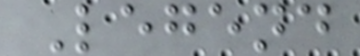Legend
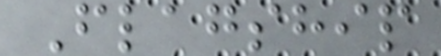Flagship
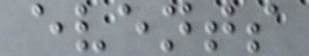events
